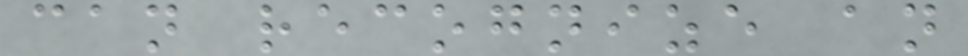can recognize an
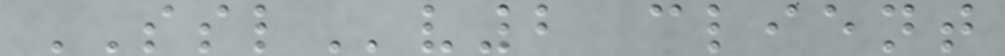SSLv2 client
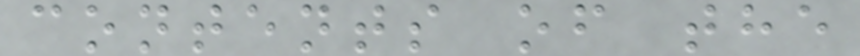contents of the
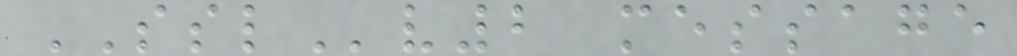SSLv2 message
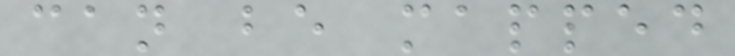can be mapped
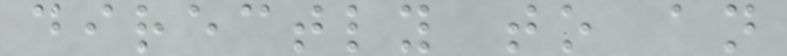directly to an
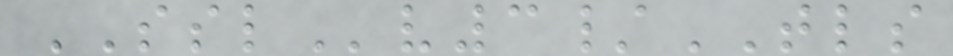SSLv3/TLS
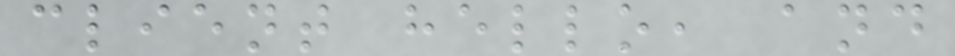client hello, and
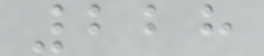228
